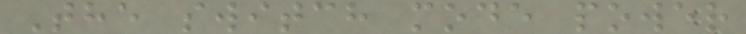The switch mode power
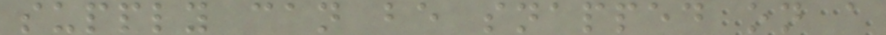supply can be snapped on a
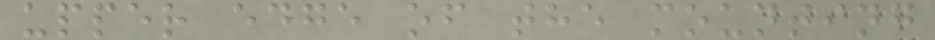upper edge of the mounting
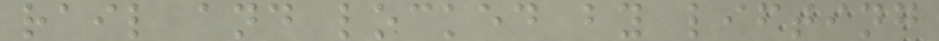rail and locked by lifting
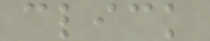click
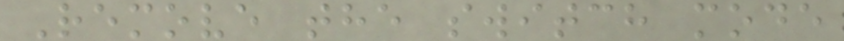Remove the switch mode
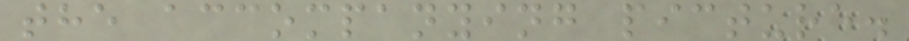the accompanying picture.
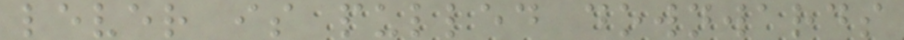lever is pulled downwards
